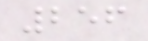256
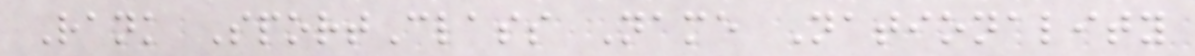Rank SportClass Name Nationality
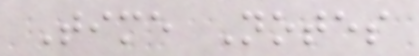Time Notes
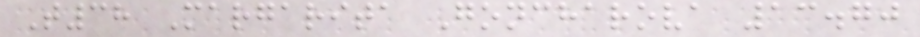T38 Margarita Goncharova 13.70
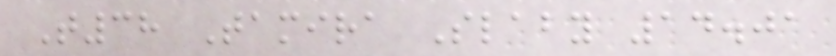T38 Tamira Slaby 14.01
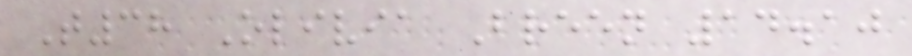T38 Olivia Breen 14.10
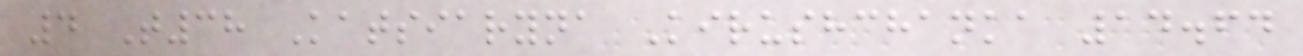4 T38 Katsiaryna Kirushchanka 14.64
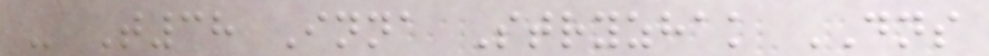- T38 Inna Stryzhak DNS
